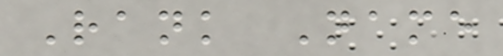Rank Name
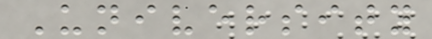University
